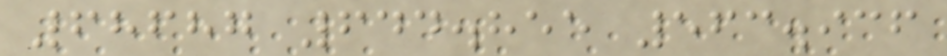68687 644.855 563.936
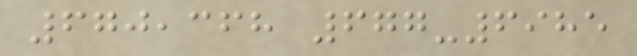670,368 677-6985
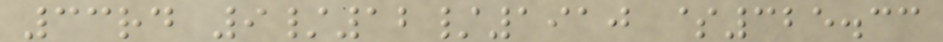33rd 9/12/1910 $325.33
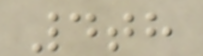4th
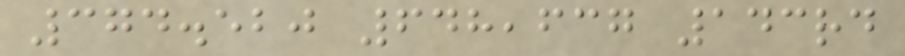374.520 648,637 143rd
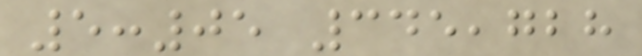5:05 345,728
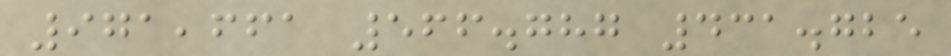971,661 566.787 431.725
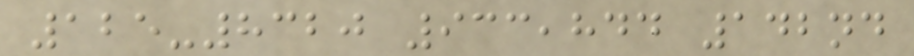125-8320 933,844 142nd
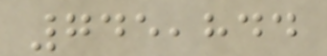745,844
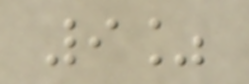9%
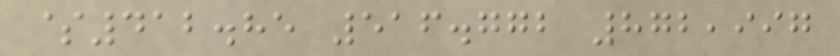$412.85 516.772 872,997
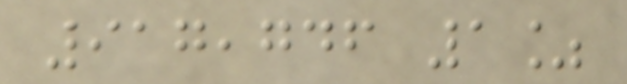917,746 1%
